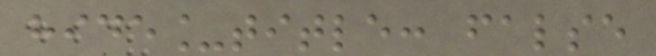hide_title: false
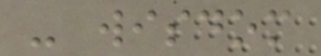- wisdom
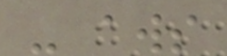- aws
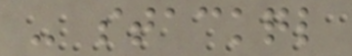- stackql
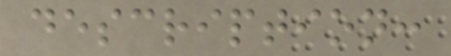description:
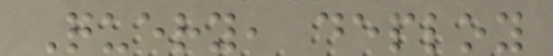Query, deploy
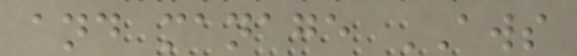and manage AWS
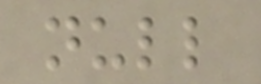null
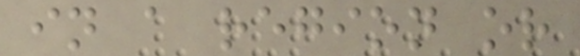in a region or
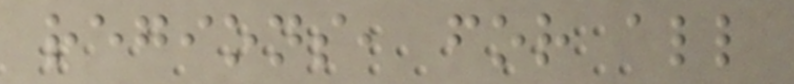regions, for all
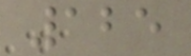125
